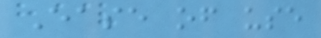Ease of use
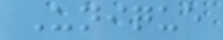Unique
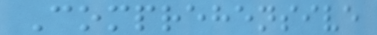Comprehensive
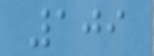109
